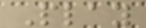Play
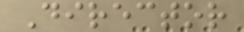Director
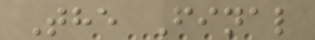The Final
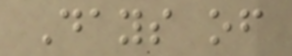Days of
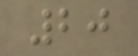20
